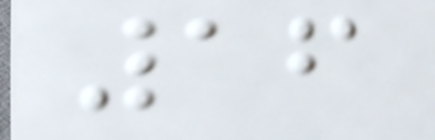16
